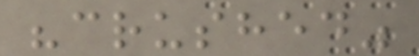"crushed"
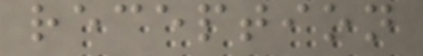reception
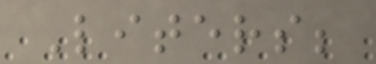Liters;
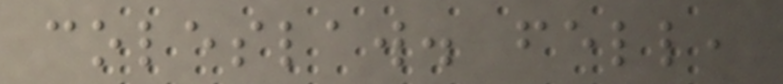coleslaw. fell,
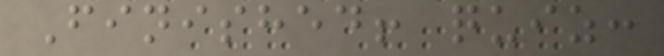Finished! quiz:
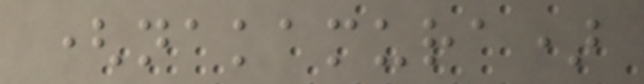(nakamura)
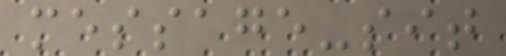message-sit
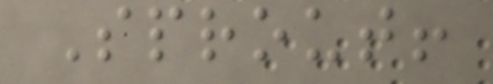Sprout!
